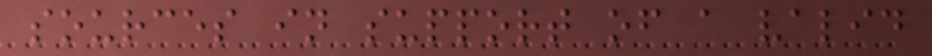sources in support of a valid
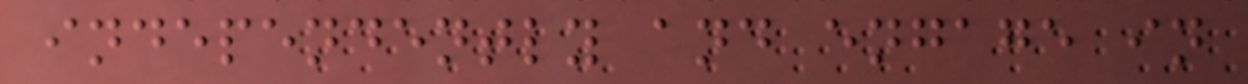independently and engage in
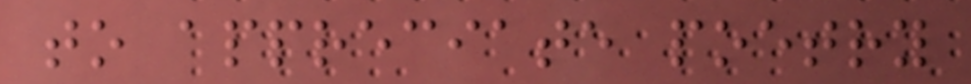to appreciate poetry
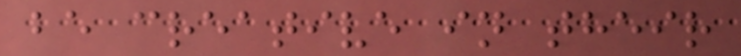be creative in their
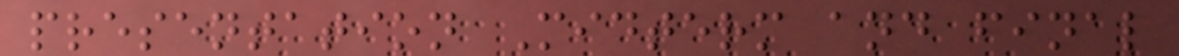presentation Midterm and final
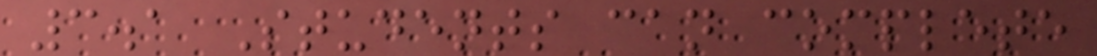3.1 Students can complete
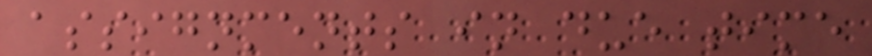assignments in due time
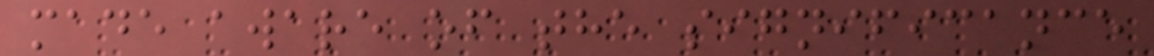made aware of the significance
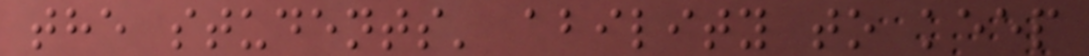the students' ability to keep
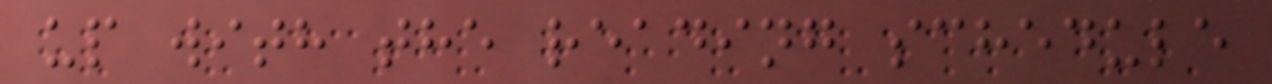up with the reading schedule
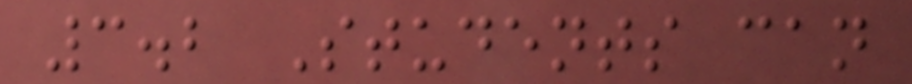3.2 Students can
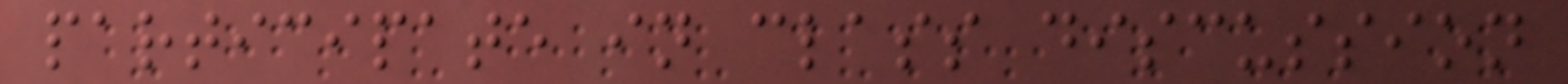participate in class discussion
